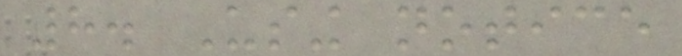8. Using notice
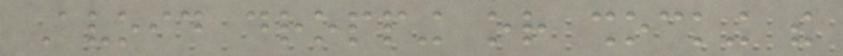Avoid dropping or shocking the
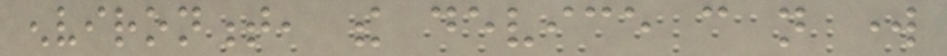environment, the device can not work
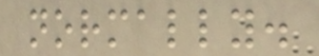normally.
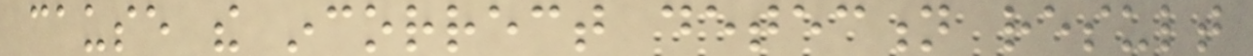cause the incorrect detection result
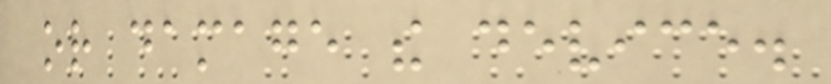or damage the device.
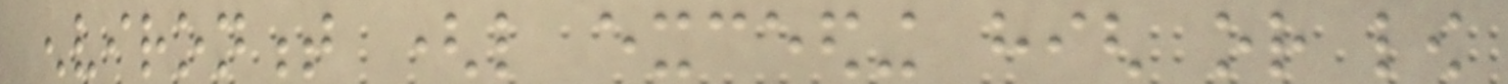environment (like exceeding high or low
